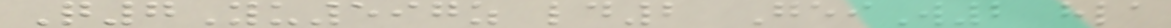Q7Yu597z ld2 GeiW2 hla
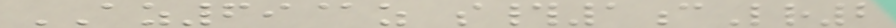AZ69@z s#1cLr2
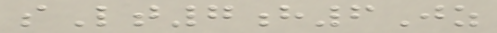sLt7h6Jz
